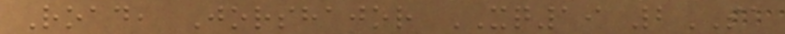Road, Jorshajor XQ19 2SA
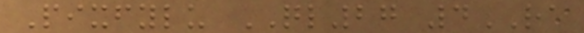Pixfylu QL27 4RA
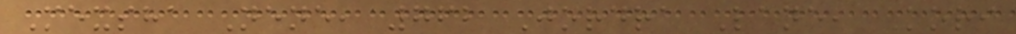Mexsha Nene, 762 Jordra Lane, Kori
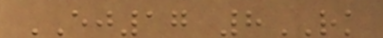EJ17 8RK
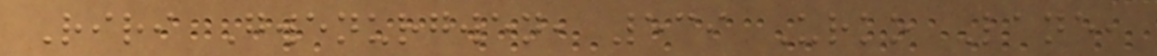Riri Gwenurgwen, 539 Urko Lane,
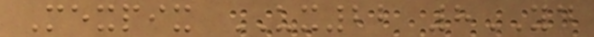Mexpix UX22 8YD
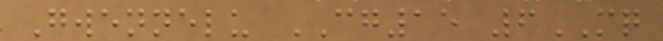Gwennelu CG15 6MQ
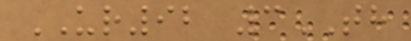UR92 3TH
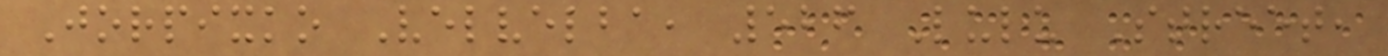Jorpixko Velvelba, 526 Lulu Street,
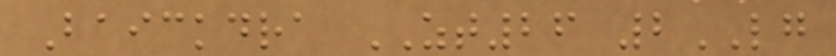Baickdra ZT26 2LG
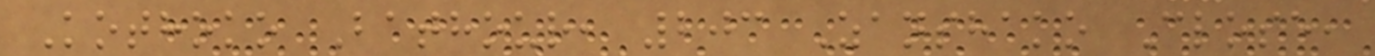Kothoko Bathour, 203 Zanshako Close,
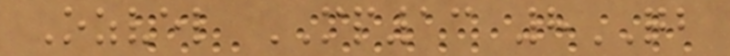Ozvel MP13 8QB
